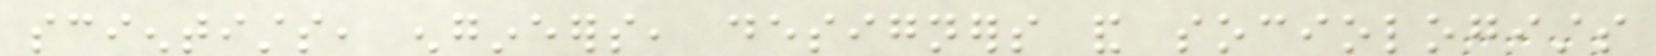scientists, engineers, designers and sociologists
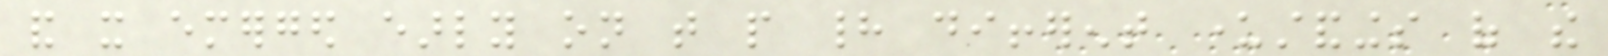and it emerged early on that people had different understandings of the
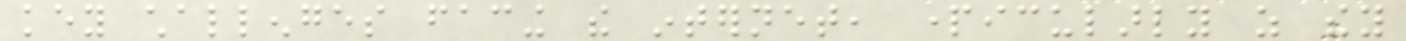key challenges facing the internet, particularly as they
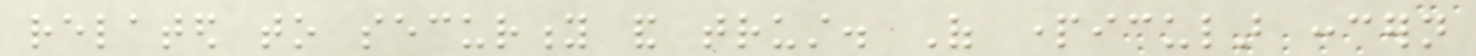related to security and trust. Of particular concern
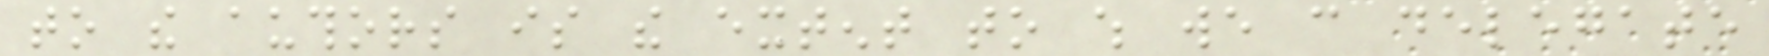to the authors is the extent to which we can delegate
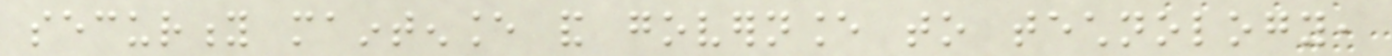security maintenance and governance to technology,
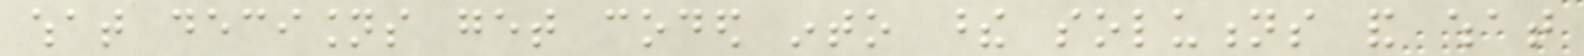what decisions get coded into these solutions and what
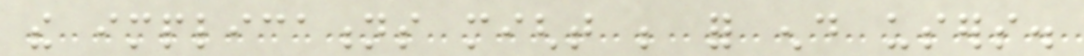the implications might be for end users.
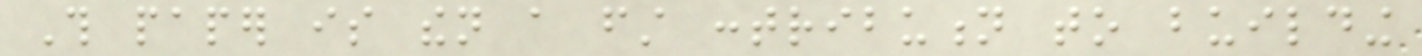This paper is then a first contribution to building
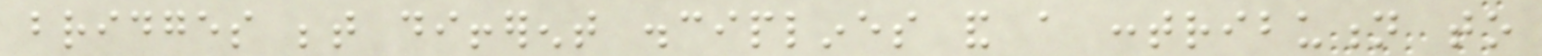bridges between different disciplines and a contribution to
